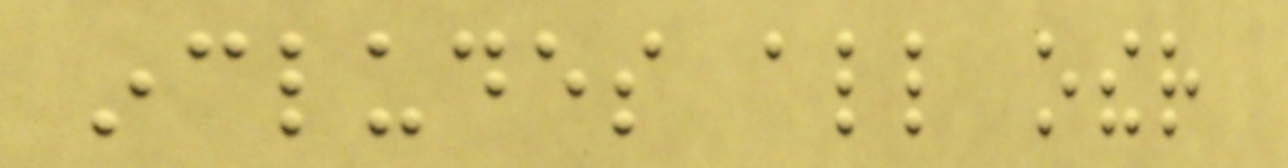includes all other
